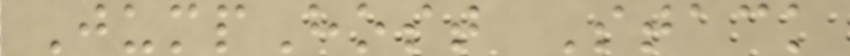JumpHost Stack
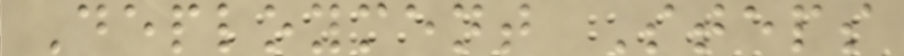Deployment Steps
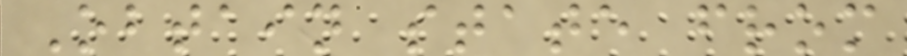Obtain state from
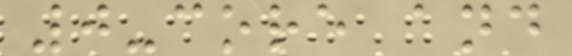0-core and
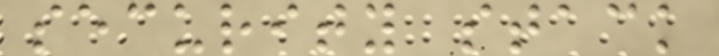security stack
